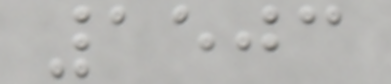1503
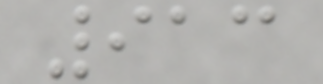913
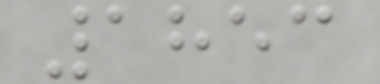1853
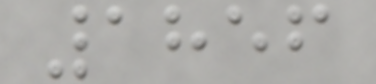1856
